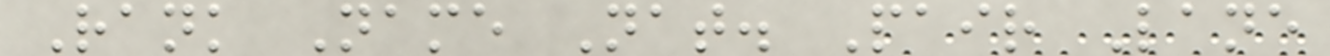Rank Name Nat. Pair Lane
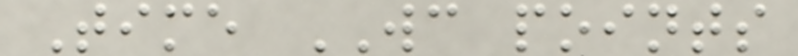Time WC points
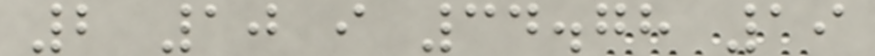2 10 i 34.78 19
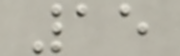15
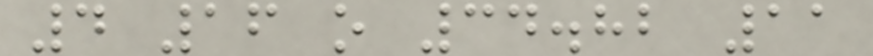4 16 o 34.82 11
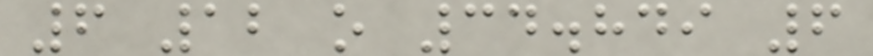6 12 o 34.849 6
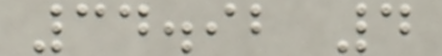34.92 4
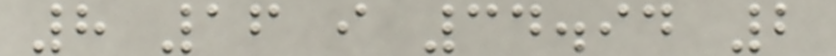8 16 i 34.94 2
